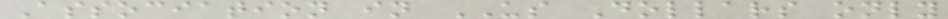Association in US Dollars only
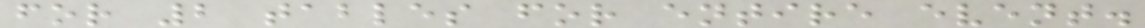for 2 tables for entire event.
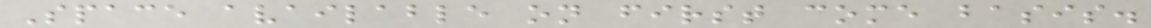Space available on first come basis.
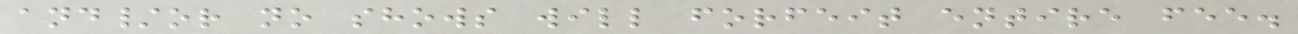and/or no shows will forfeit entire fee.
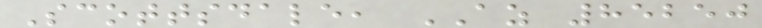Scottsdale, AZ 85250
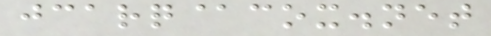jcarq@cox.net
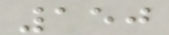150
